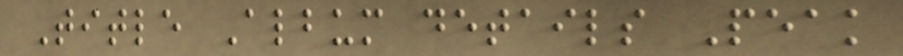Title Album details Peak
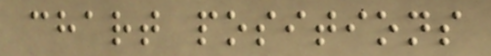chart positions
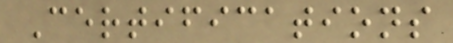Certifications
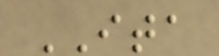ITA
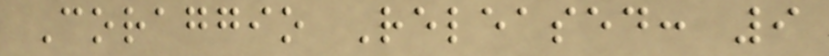Coraggio Released: 9
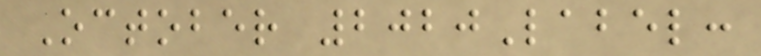October 2020Label:
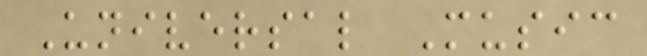Universal Music
